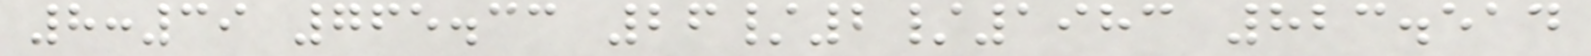8:39 765.33 26/2/1983 823.514
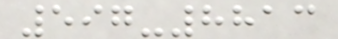597-8813
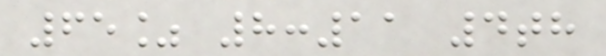65% 8:11 4th
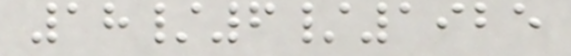18/6/1925
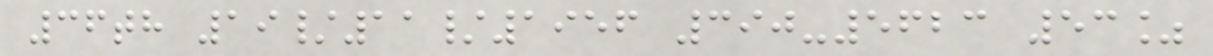36th 19/11/1956 390-5623 53%
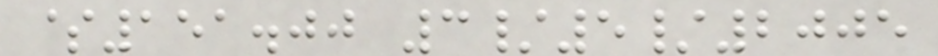$151.00 3/5/2005
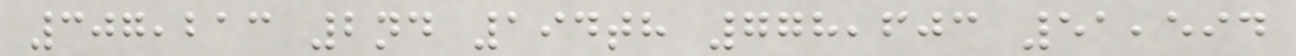307,213 2nd 194th 778,603 51,594
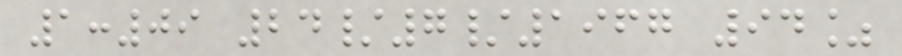1:09 24/7/1967 94%
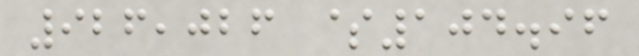926,026 $104.96
